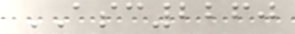ASC2260
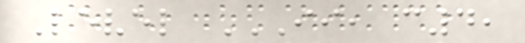Level II, C4,
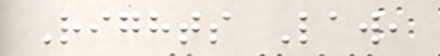Rights Law,
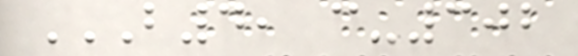B4, C-302
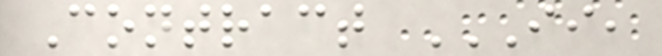Contract II,
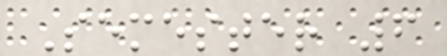Semester 6
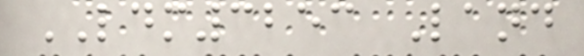LDM3253 Land
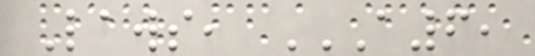Laws, A6,
